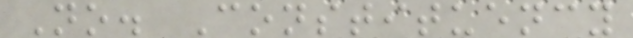No. Constituency
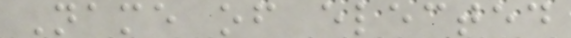Name of elected
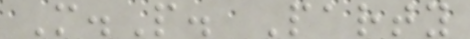M.P. Party
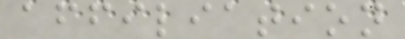affiliation
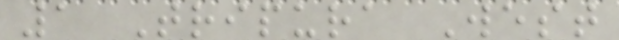1 Tripura West
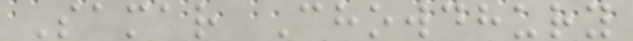Samar Chowdhury
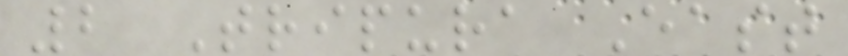2 Tripura East
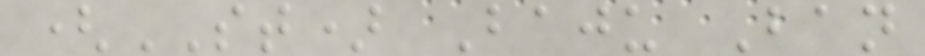(ST) Baju Ban
